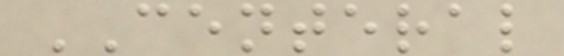CENTERAL
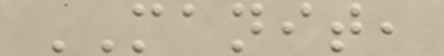MANIT,
